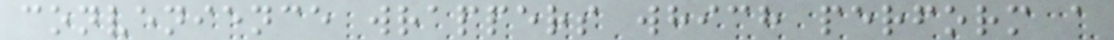convenience wrappers which perform a
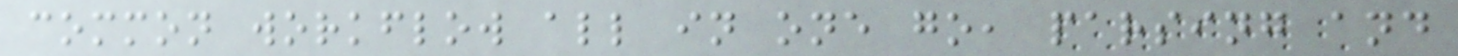common workflow all in one go, parsing and
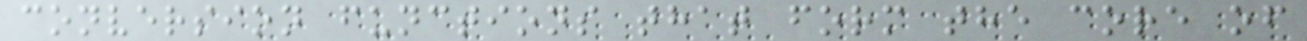conversion functions that form the core of
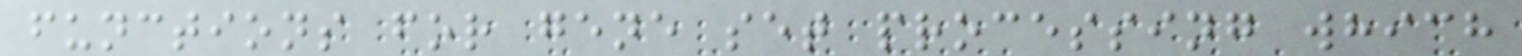functions for gene set processing which
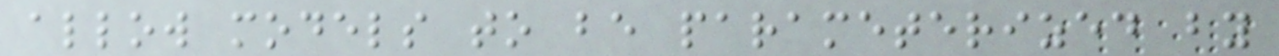allow models to be parameterized by
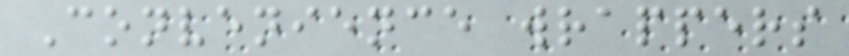Convenience wrappers
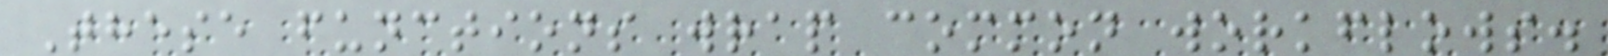These functions wrap common workflows.
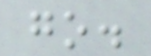go.
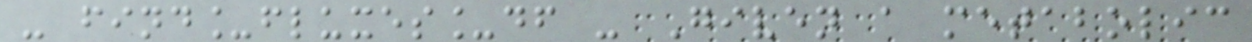- find_fluxes_df - Given a metabolic
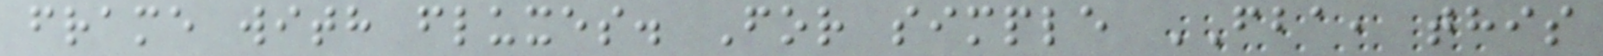frame with fluxes. For simple FBA, this
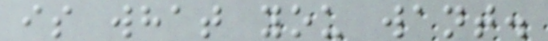is what you want.
